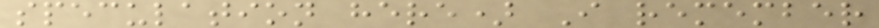speculation here) I remember
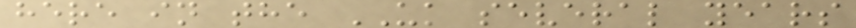here in the UK several years
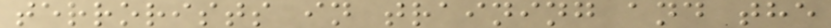terrorists in training and the
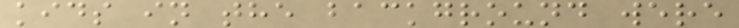kids in the background were
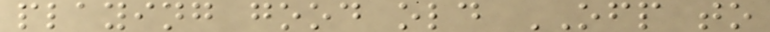playing good old OFP to
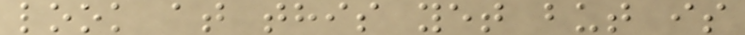look at this yet but is
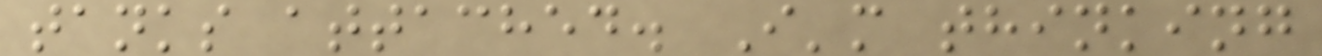tanks attached. I'm thinking
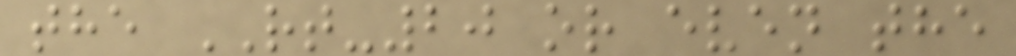the RT-20 or even the
